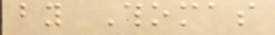by Thomas
